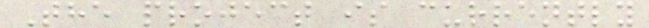The project is currently
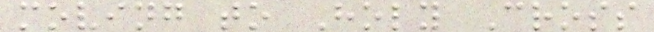moving to Holy Cross
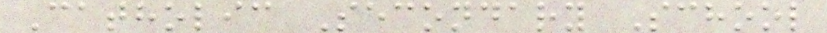Catholic Secondary School
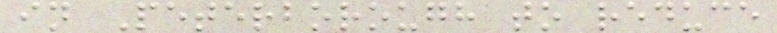in Peterborough to reduce
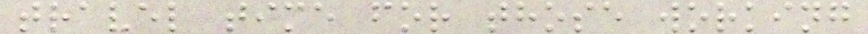travel time for those working
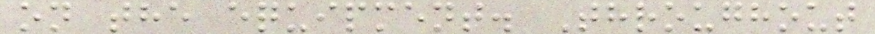on the equipment. Throughout
